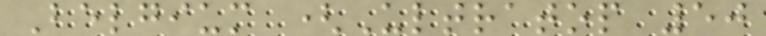Belgium (Ultratop 50
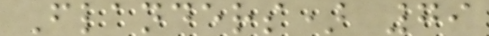Flanders) 79
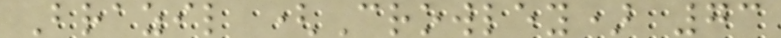Brazil (Crowley) 73
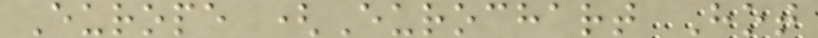Europe (Eurochart Hot
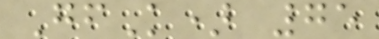GfK) 75
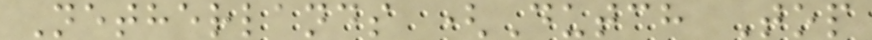Netherlands (Dutch Top
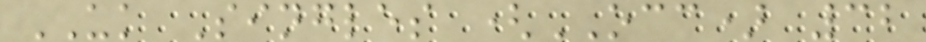UK Singles (OCC) 32
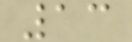13
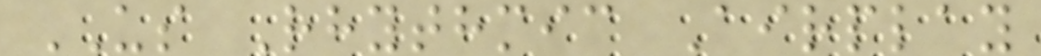US Rhythmic Airplay
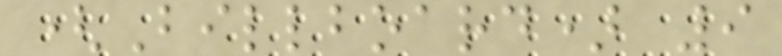(Billboard) 9
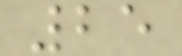25
